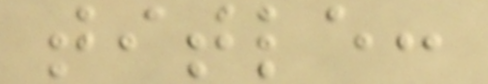title:
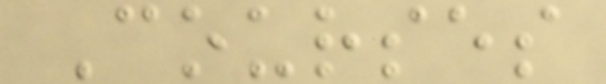Courses
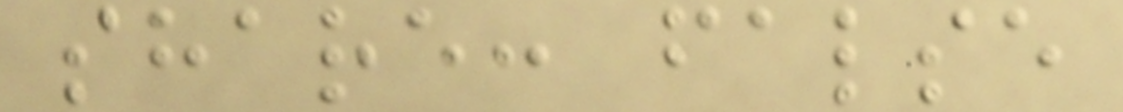share: false
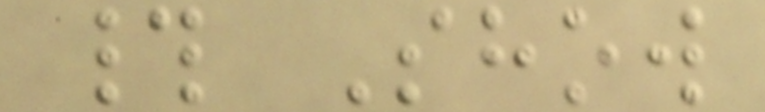# Show
